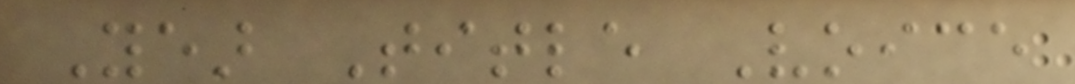Year Title Voice
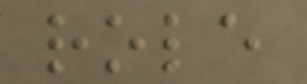role
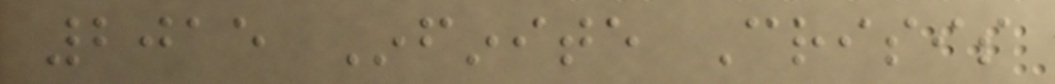2015 Infinite Crisis
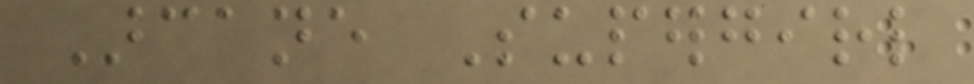Arcane Supergirl
